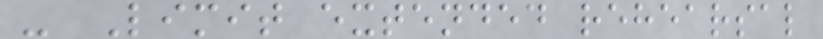- Limit extended rehearsal
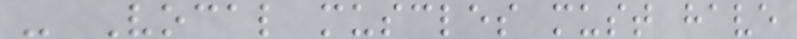- Vocal muscles must have
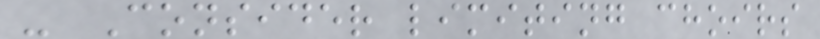- Consider limiting choirs
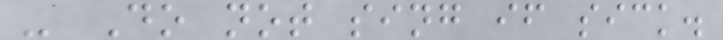- Do not sing if sick.
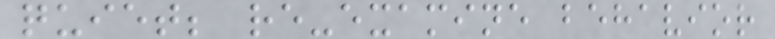quiet; re-examine behavior
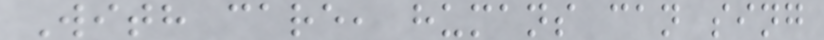With care, humans can sing
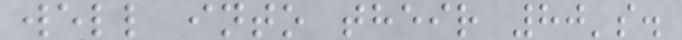well into their 80's.
